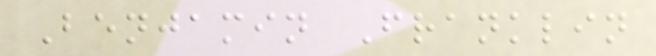Benjamin Franklin
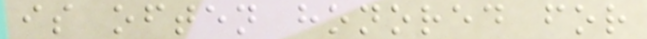is often honored for
